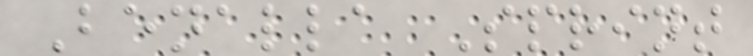Benalla Sprint
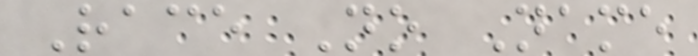Race No Name
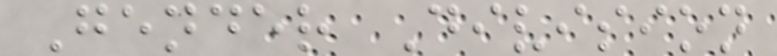Gender Division
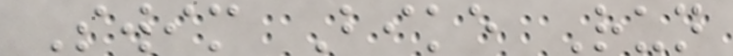Swim Bike Run
